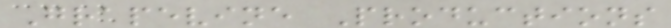Grapevine Productions
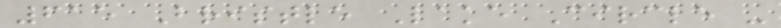615 Bristle Lake Circle -
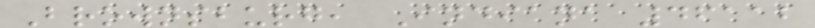Brownsburg, Indiana 46112
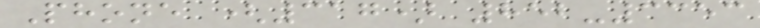Phone (317) 852-3353
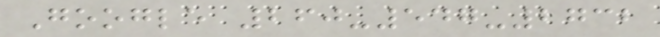Google 260-547-2732
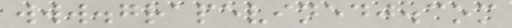www.grapevinedj.com
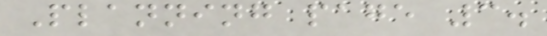Planning page 3.
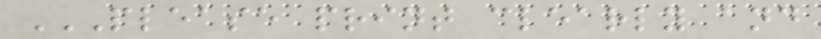PLEASE PRINT CLEARLY AND
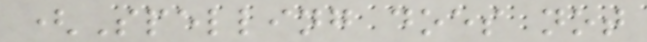(Spelling does not
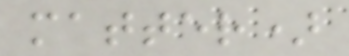matter)
